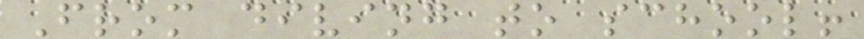From diving to school!
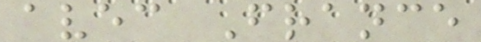avec France
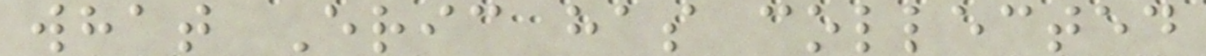what Eric has collected
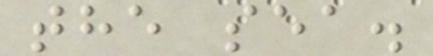the sea.
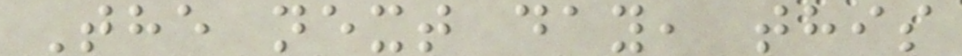The next day, this
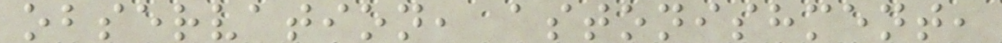observation, astonishment,
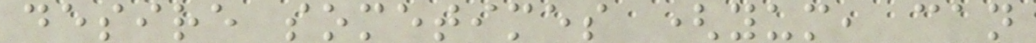desire sometimes (yum, can
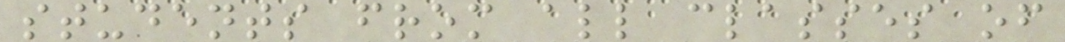students from all classes of
